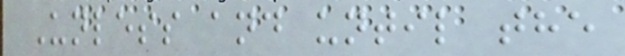Unless and until the
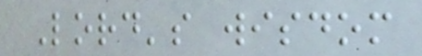Lord's wisdom
